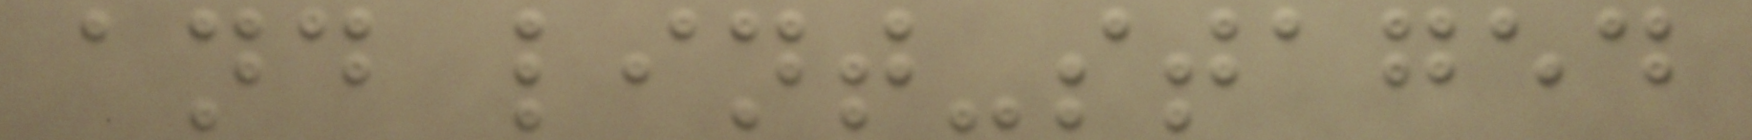and lint-staged
